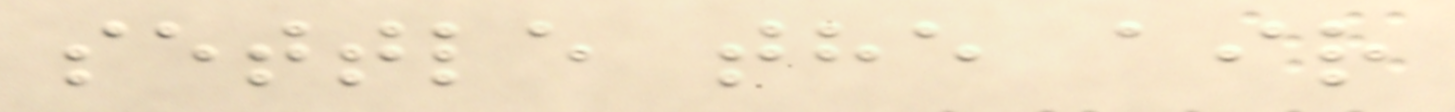settle the air
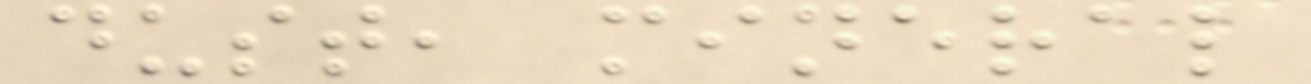dust, mineral
